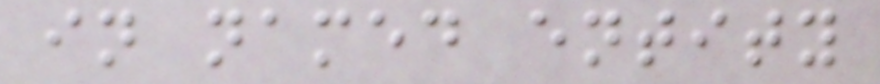in named entity
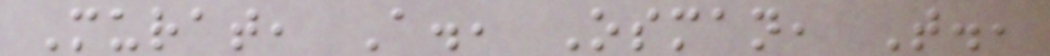Murat, A., Osman, T.,
